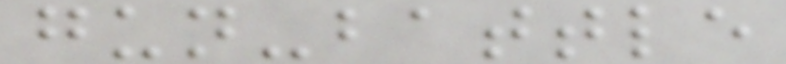gun-battle
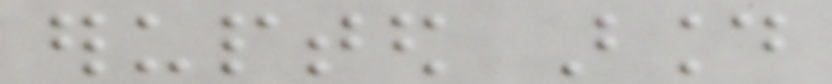erupted around
